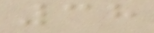38
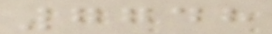7748
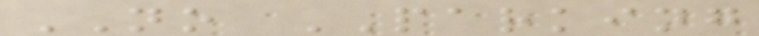NO PARKING
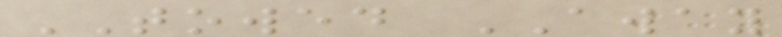TOWED AWAY
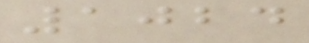1024
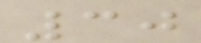30
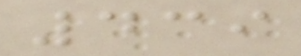439
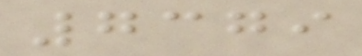7379
